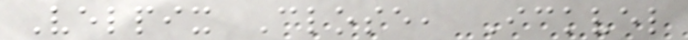Velpix Close, Ickvel
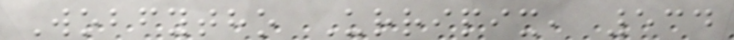Wobfytho Urripix, 534
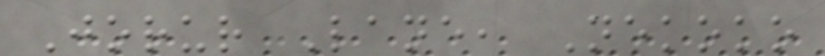Jorur Lane, Nekoko
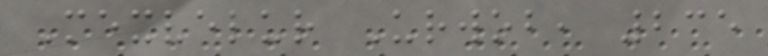Mexvelur Urwob, 235
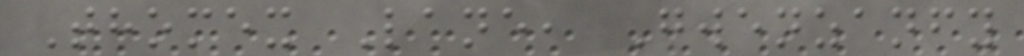Thomex Lane, Gwenzanfy
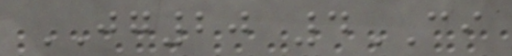JG20 4CI
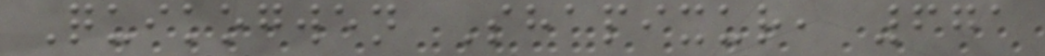Quikogwen Shapixur, 671
